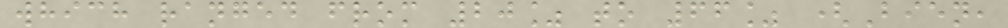which ranged from 20% to 66% (Bien,
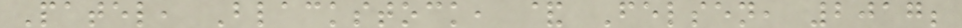Patel, Blackstock, & Felsen, 2017;
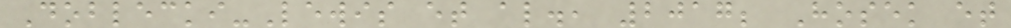Doblecki-Lewis et al., 2017; Hosek et
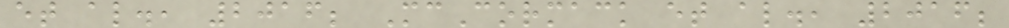et al., 2016; McCormack et al., 2016;
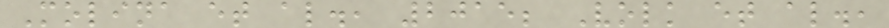Molina et al., 2015; Volk et al.,
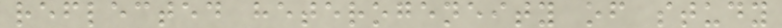reflected heterogeneity of study
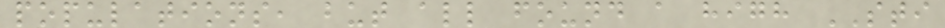populations, but all found a high STI
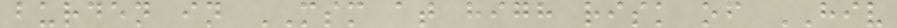burden in MSM at high risk of HIV
